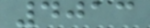4013
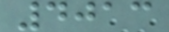4013
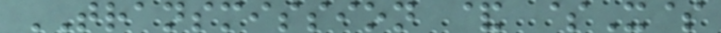TRANSMISSION & $X$
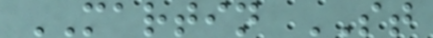MARTIN ST
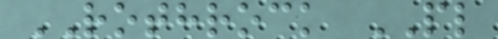ROTHROCK PL
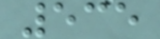535
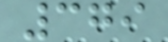379
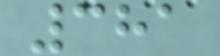381
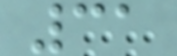31
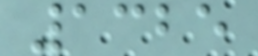1325
